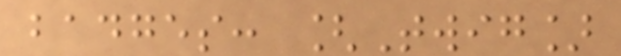badges: [Twig]
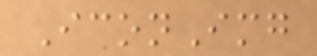IconImg
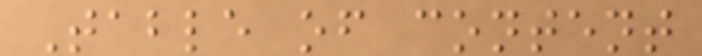Table of content
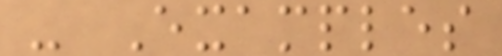- Examples
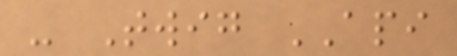- Twig API
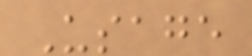Usage
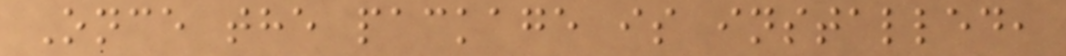Once the package is installed,
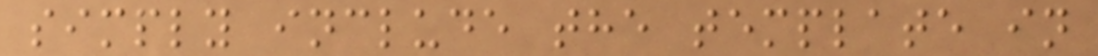simply include the template in
